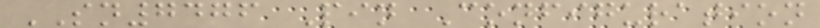SN7476 Pin Configuration
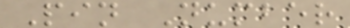Pin Number
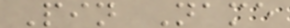Pin Name
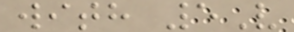with 5V
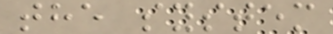the system
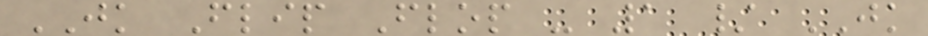JK Flip Flop - 1 / JK
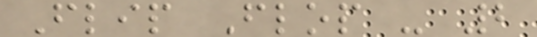Flip Flop - 2
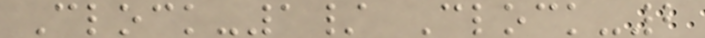Clock-1/ Clock-2
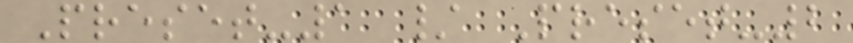Preset-1 / Preset-2
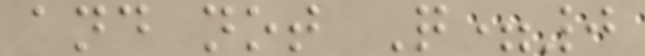and not Q=0
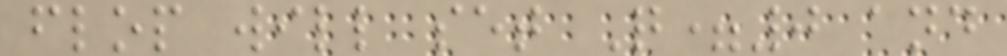flop will set Q=0 and
